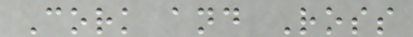Cork and Ross
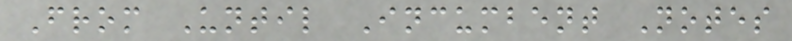From Until Incumbent Notes
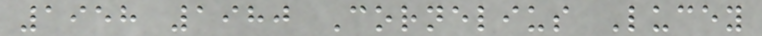1958 1980 Cornelius Lucey
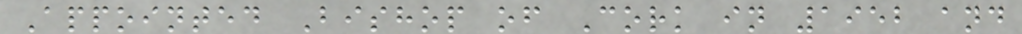Appointed Bishop of Cork in 1952 and
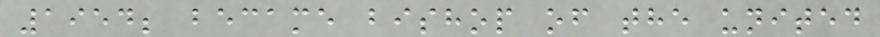1954; became bishop of the united
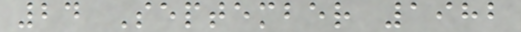24 September 1982
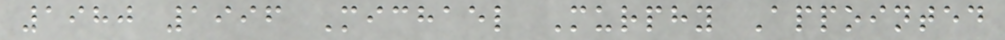1980 1996 Michael Murphy Appointed
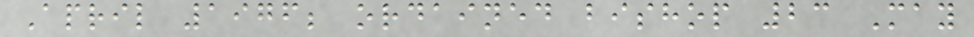April 1976; ordained bishop 23 May
